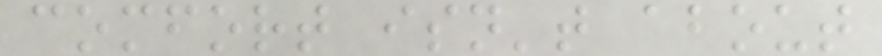comfort isn't about
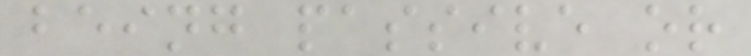being passive or
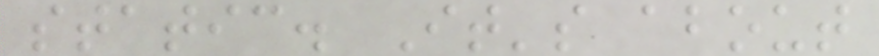static. It's about
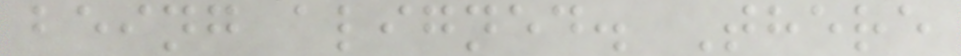being aligned. There
